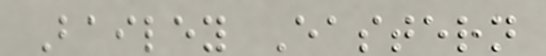Bailey Eastern
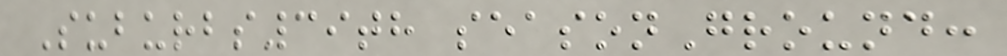Suburbs39th seasonGround:
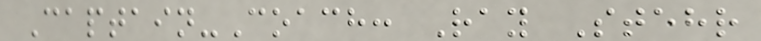Captain-Coach: Ray Stehr
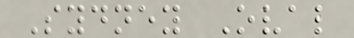Sydney Oval
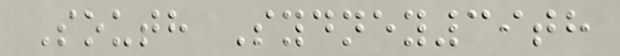South Sydney39th
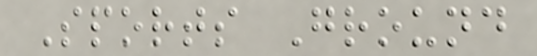Sports Ground
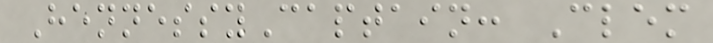HennessyCaptain: Clem
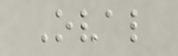Oval
